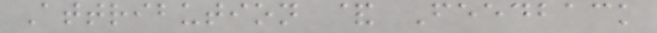Attribution & Feedback
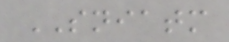SNIATM
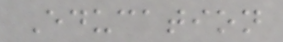Education
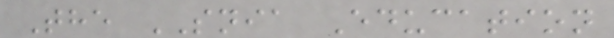The SNIA Education
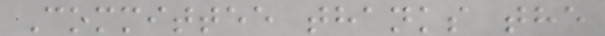Committee thanks the
